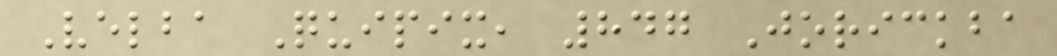Velba Quipix, 847 Jorickba
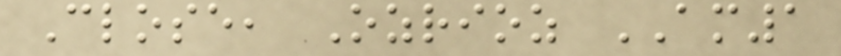Close, Ozrioz AM1
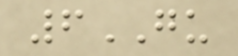6GU
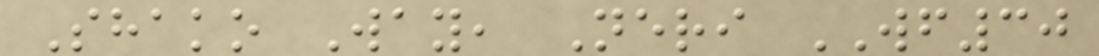Shako Way, Neri WF30
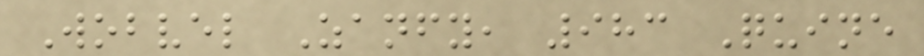Wobvel Zanfy, 983 Quine
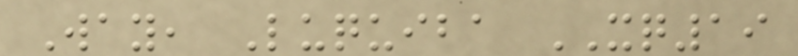Way, Luquiba XQ19
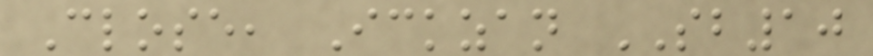Close, Ickzan SB10
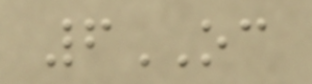6OC
